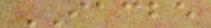IACBE
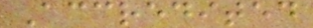Accredited
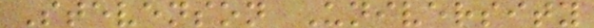Stevenson University
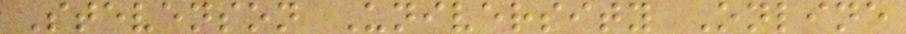Stevenson University Online
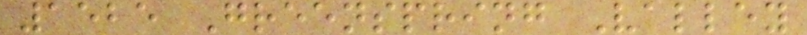1525 Greenspring Valley
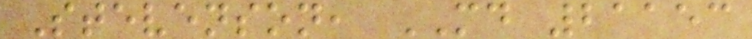Stevenson, MD 21153
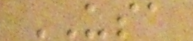USA
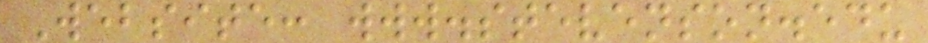Website: www.stevenson.edu
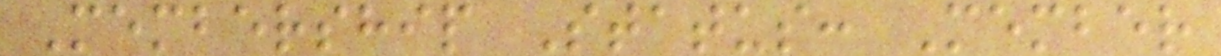Membership Status: Member
